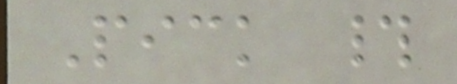Pick #
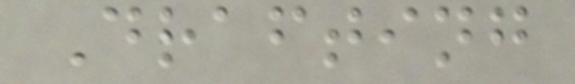Drafting
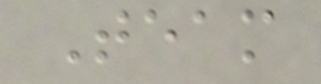Team
